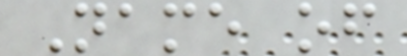Name of
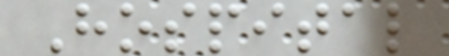Hospital
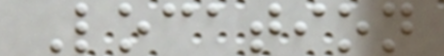Location
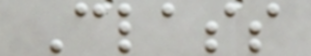Class
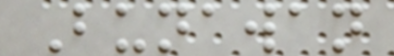Bunawan
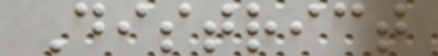District
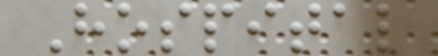Hospital
